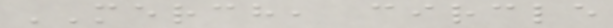MERCH, circle
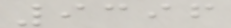9396
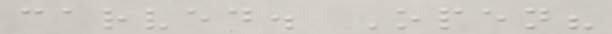carved. Open?
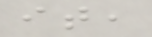it,
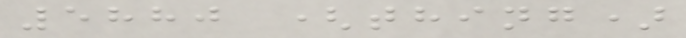5880 (thing)
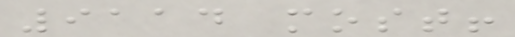9114 most!
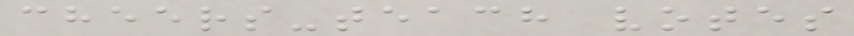cheers-teach votes
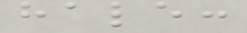hale:
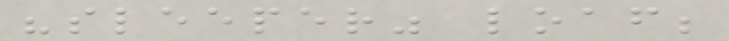"sleeper" loaf;
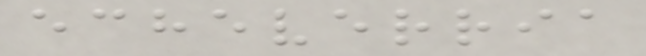echeverria
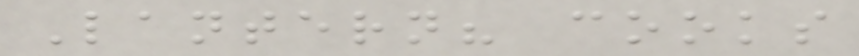Lantern? cooks
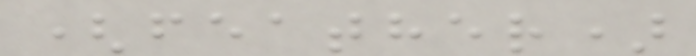(feather)
